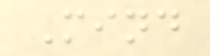Mind
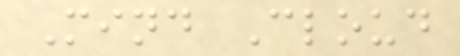Mind Cloud
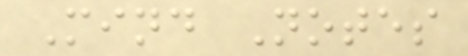Mind Notes
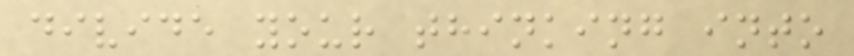divide your thinking into
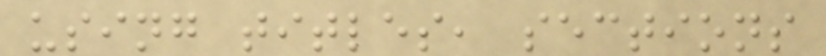using titles, sections
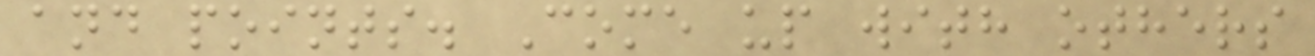and points. Come up with others
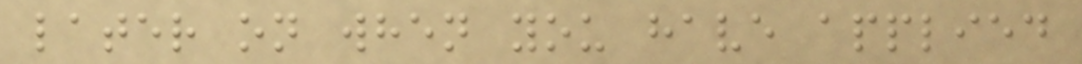later on when you have applied
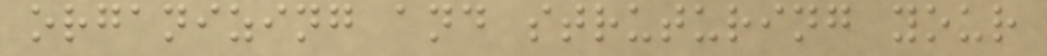organizing and struturing your
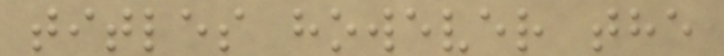titles however the
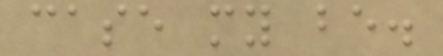case my be.
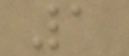1
